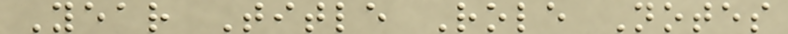Year Title Role Notes
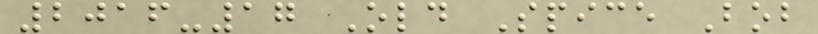2016-17 Old Spice Bob
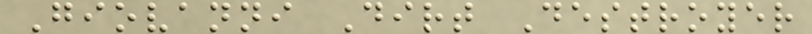Giovanni Dirt Destroyer
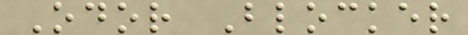Odor Blocker
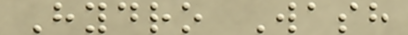Hydro Wash
